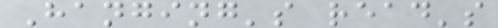Hanging's read's
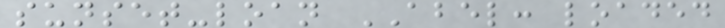sunset-loan ABEL: loaded
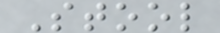Stool
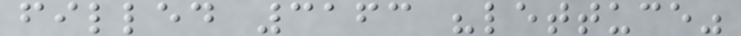filled 3163 "lettuce"
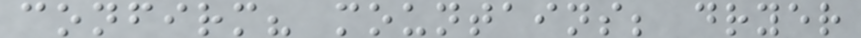confirm? mountains; dryer
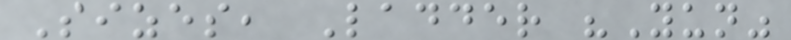Sizes, Ladder "Yun"
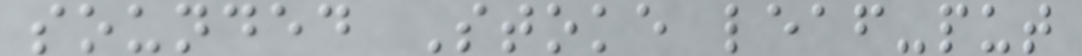sounded Stoke leaf-put
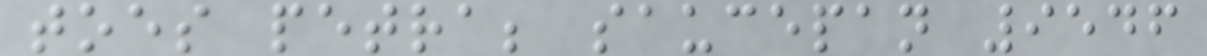toes petra; saucepan 9546
